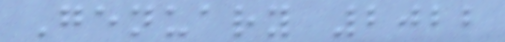Genuary 2022
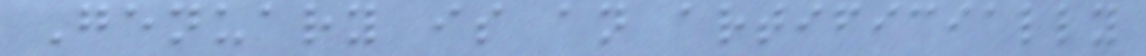Genuary is an artificially
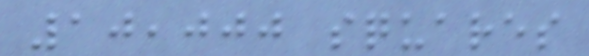10,000 squares
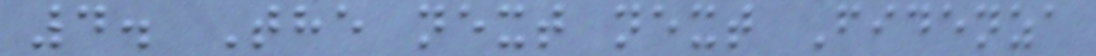4. The next next Fidenza
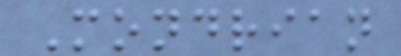Mondrian
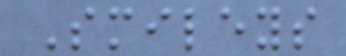Smileys
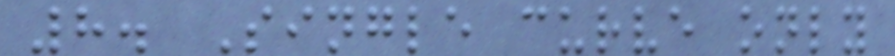8. Single curve only
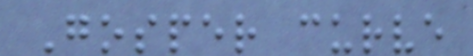Gosper curve
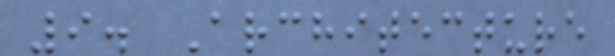9. Architecture
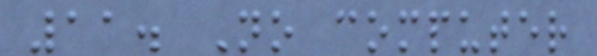11. No computer
